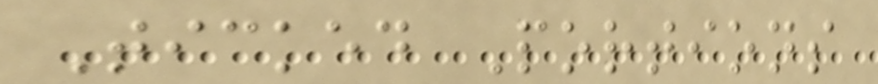Ticked Portions
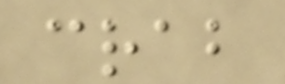crab
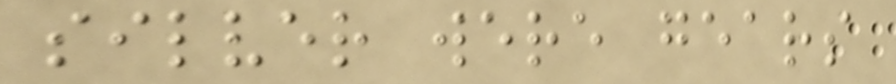silver were gears
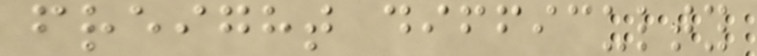freight difficulty
